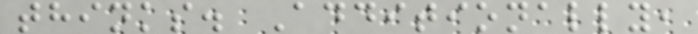thinks. Additionally,
